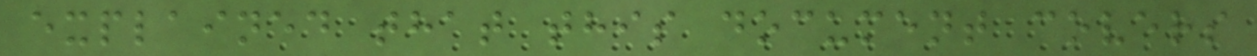explained that this document covers
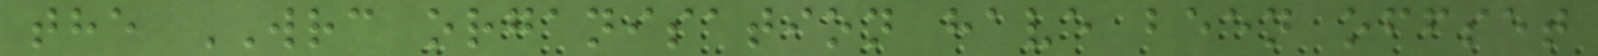the WRC organisation have been offset
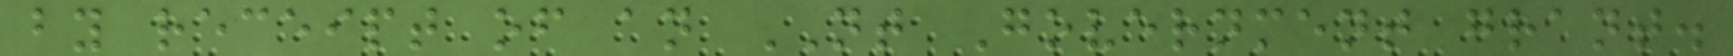by receipt of an NT Government grant.
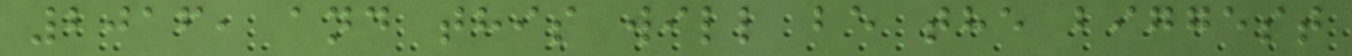2016, and this will be the biggest
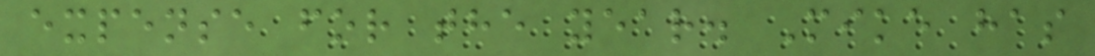expense for the year. Mike has
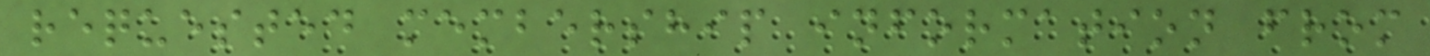requested membership information from
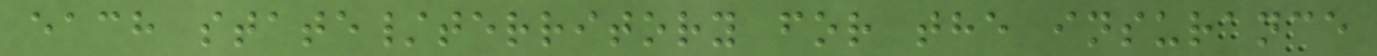each state/territory for the insurance
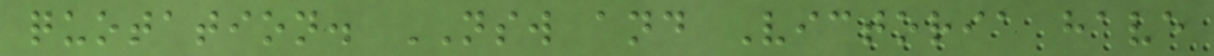quotation. NSW and Victoria have
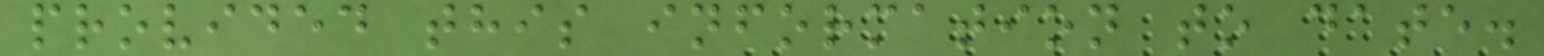provided this information to date.
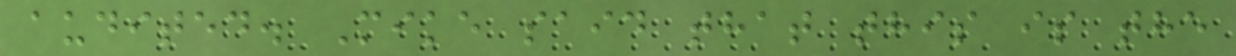audited. Mike said that this is the
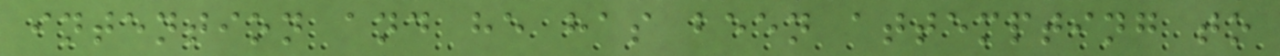intention and he has been attempting to
